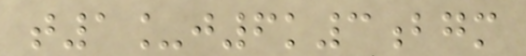t1_j6k3bgm
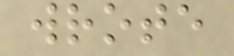wrote
